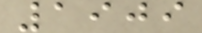1909
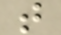t
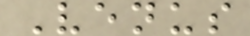Venus
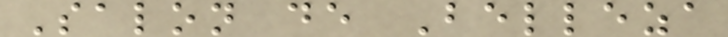Salon de Belleza
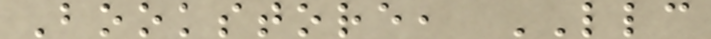Bookstore, LLC
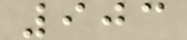903
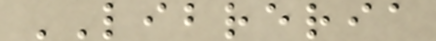LIBRERIA
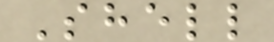Shell
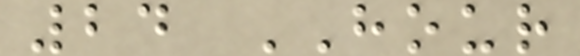24 HOUR
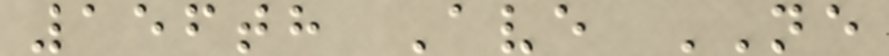156th Ave NE
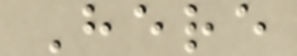Here
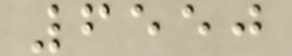6550
